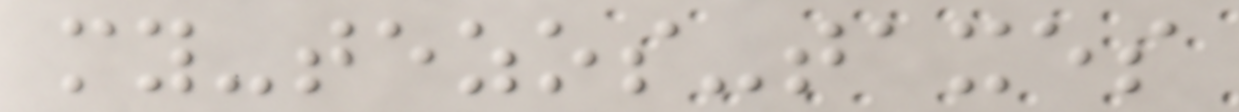my-tezos-taxes
